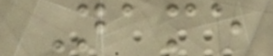Name
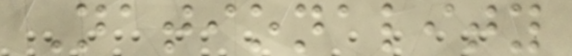Nationality
